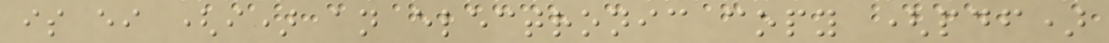is either (i) an electronic copy (pdf)
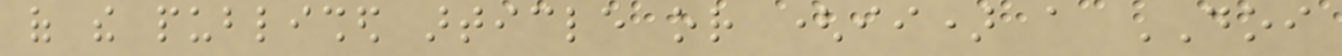of the published article or (ii) a DOI
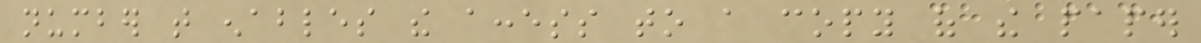number that enables the access to a copy of the paper
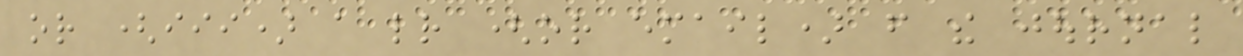or (iii) a letter (or email) from the journal
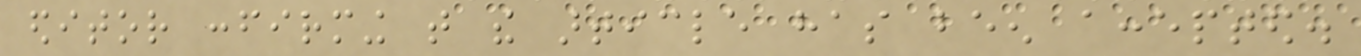editor confirming that the article has been accepted.
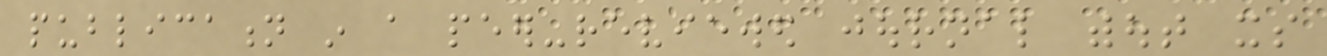publication in a peer-reviewed journal without its
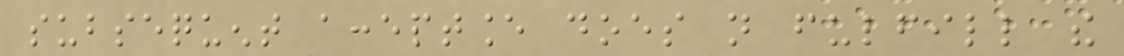subsequent acceptance does not fulfill the
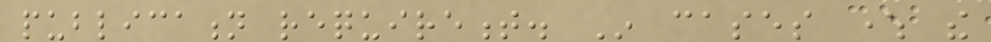publication requirement. In cases where the
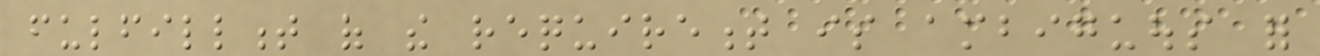fulfillment of the requirement is ambiguous for
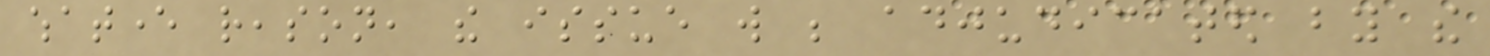whatever reason, the issue will be adjudicated by the
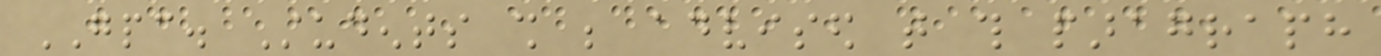GPC. Students shall be advised that this paragraph
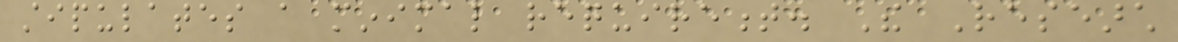stipulates a minimal requirement. The Research
